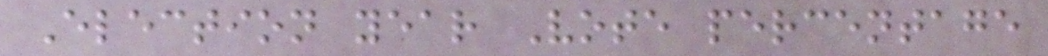Election year Vote percentage
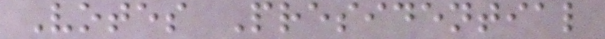Votes Presidential
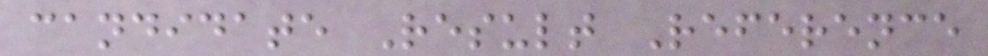candidate Result Reference
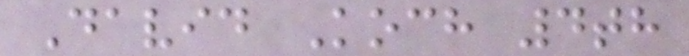David Koch 4th
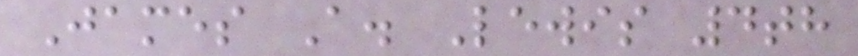James A. Lewis 4th
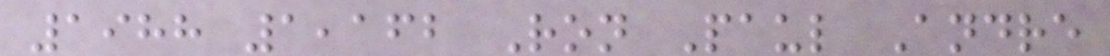1988 1,162 Ron Paul Andre
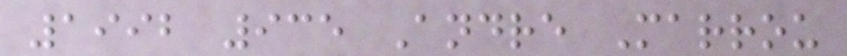1992 935 Andre Marrou
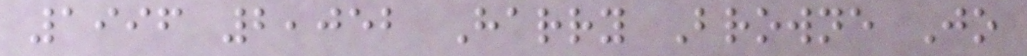1996 2,052 Harry Browne Jo
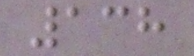138
